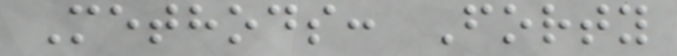Methods: Forty
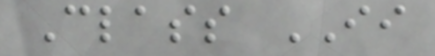Class II
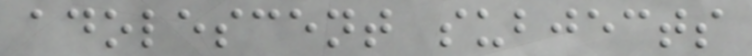adolescent subjects
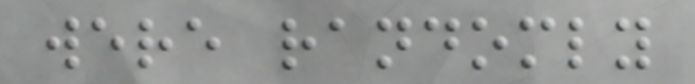were randomly
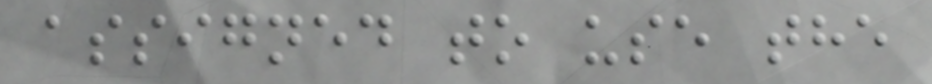assigned to use the
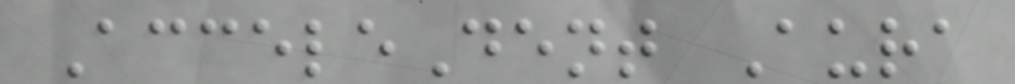AcceleDent Aura
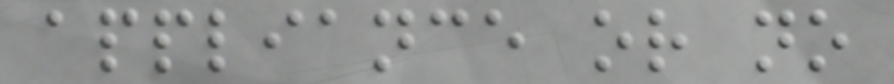appliance or no
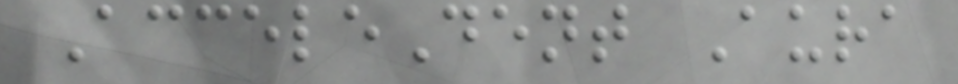AcceleDent Aura
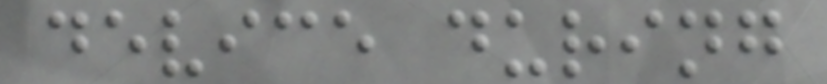device during
